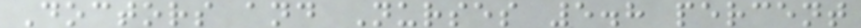Doctors and Nurses 5.8 percent
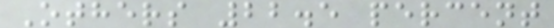Others 22.5 percent
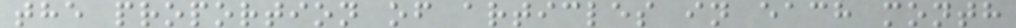the proportion of articles in each month
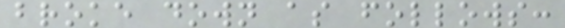broke down as follows:
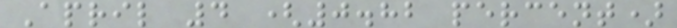April 4 (0.82 percent)
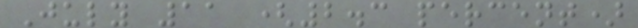July 11 (2.3 percent)
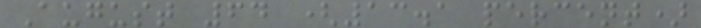August 64 (13.1 percent)
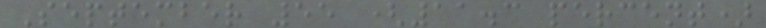September 55 (11.3 percent)
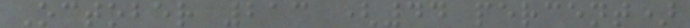October 213 (44 percent)
